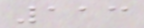113
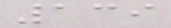139
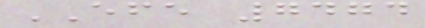EFE 7474
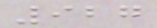927
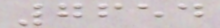7654
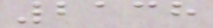2138
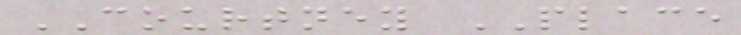COURTNEY PLACE
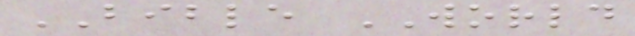BIBLE WORLD
